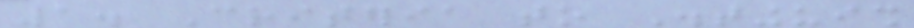1. Criteria to Distinguish
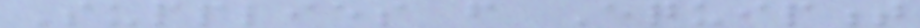Supplies from Equipment
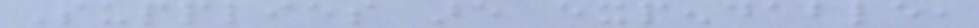Supplies are expendable,
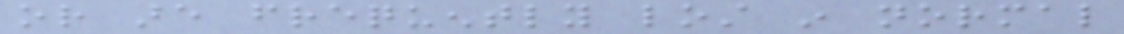or are frequently lost in normal
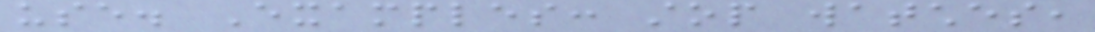use. Examples: stop watches,
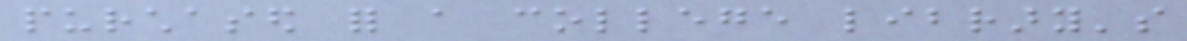purchased for a college library's
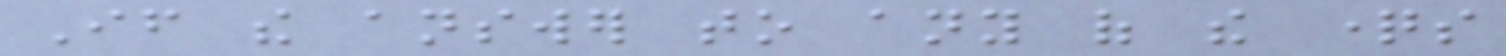If the answer to any of the questions
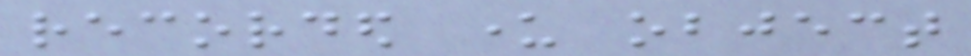recorded under object
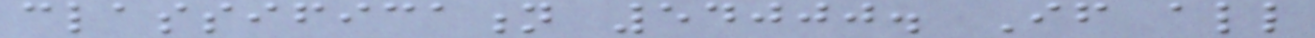classification 54000. If all
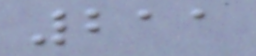211
